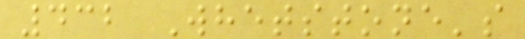432 Whetstone's
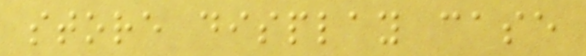store display case
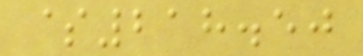$218.50
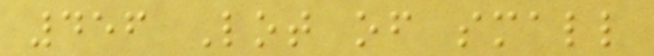456 Lot of small
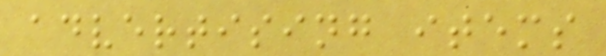advertising items
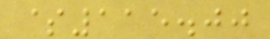$115.00
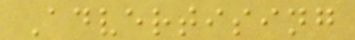Advertising
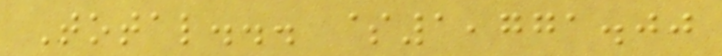Total... $1,771.00
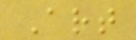Art
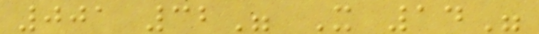001 32" X 14"
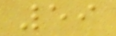59
